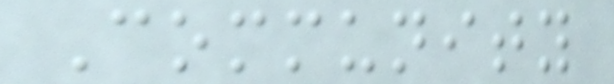Community
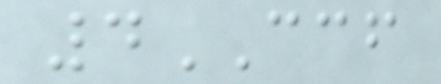4CCF
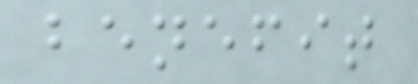benefit
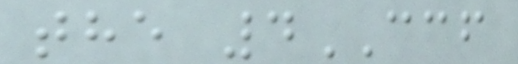the 4CCF
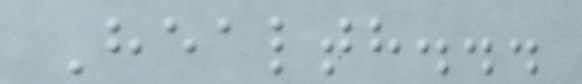Health...
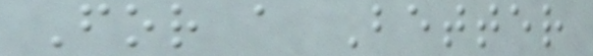For a Better
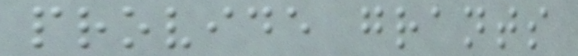provide grants
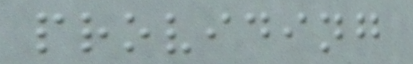providing
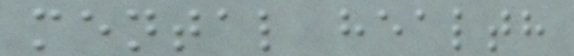mental health
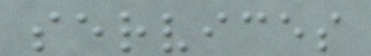services
